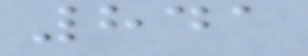841
